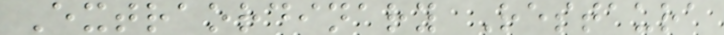Extraordinary Restaura
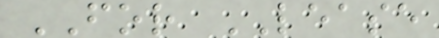FOR LEASE
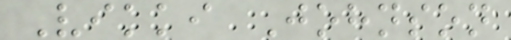Vikki Johnson
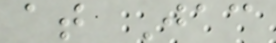at Jac
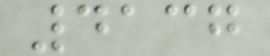4137
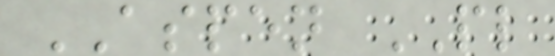ASPEN PL
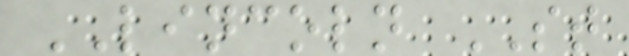LINCOLN ST
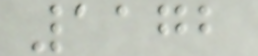1172
